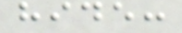hide:
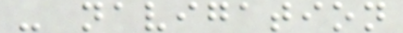- navigation
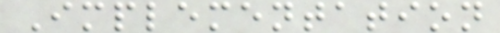Implementation
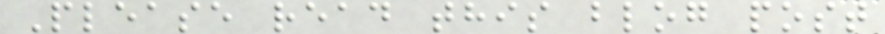Please read this blog post
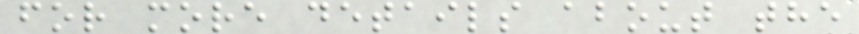for more details about the
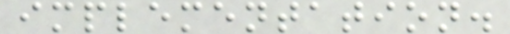implementation.
